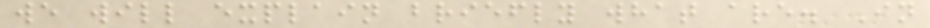we will explain briefly what are. In
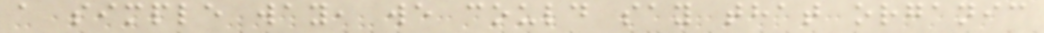a simple way, we could say that organic
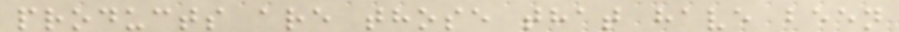products are those that have been
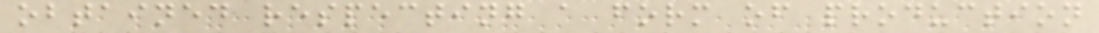obtained respecting a form of production
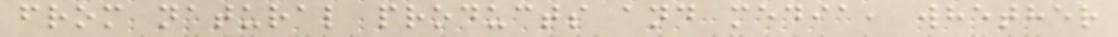from natural products and media, whether
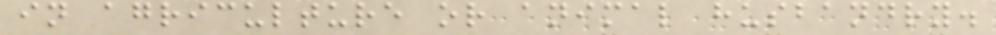in agriculture or animal husbandry.
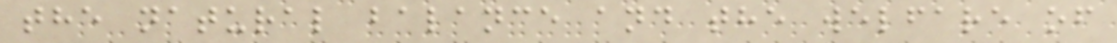the natural balance and the welfare of
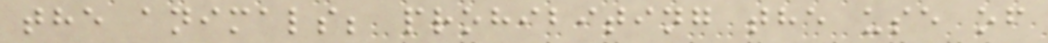the animals; prohibiting the use of
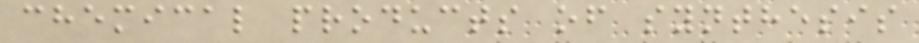chemical products of synthesis
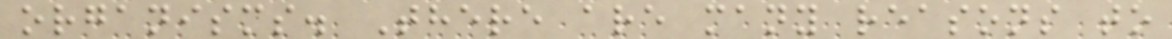organisms. There are many reasons to
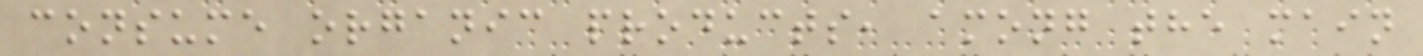consume organic products, among the main
